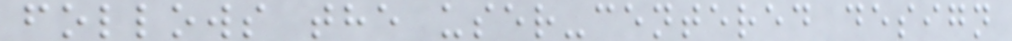follows the user-centered design
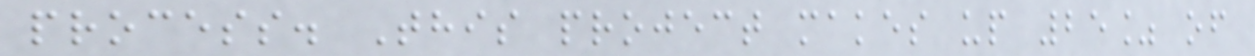process. This project makes up 25% of
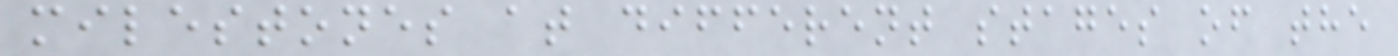milestones at different stages of the
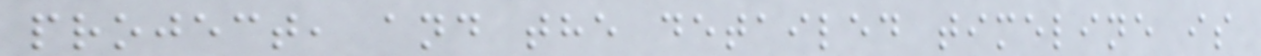project, and the detailed timeline is
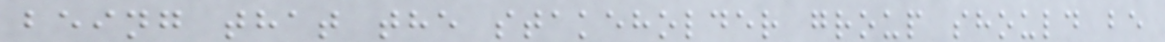being that the stakeholder group should be
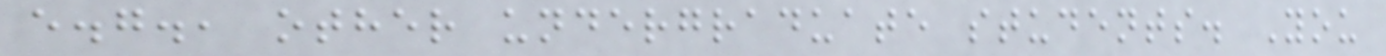e.g., other undergraduate students. You
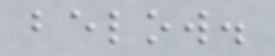below.
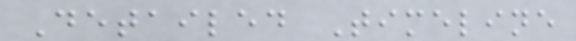Detailed Timeline
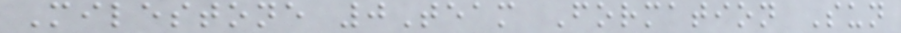Milestone 0Team Formation Sun
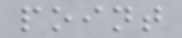point
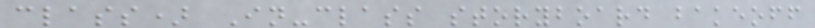class) In-class storyboard bakeoff
